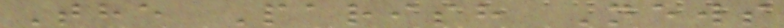The Parish News
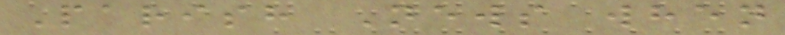Parish News when
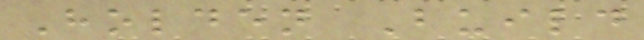Holden Build
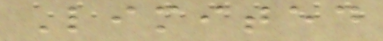Limited
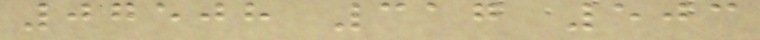07508 317 503
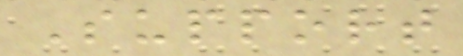Support
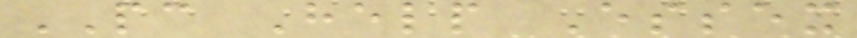PC Help Essex
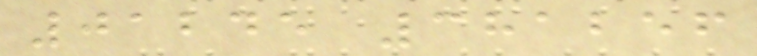01245 381256
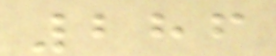286
